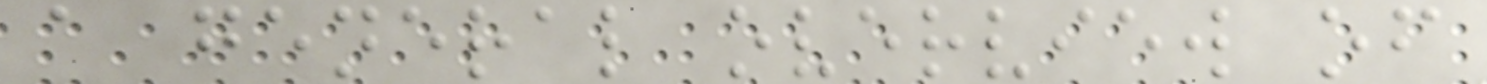a general overview of
